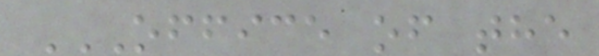OFFICE OF THE
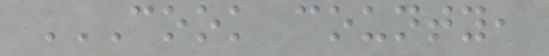COOK COUNTY,
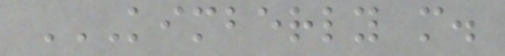KIMBERLY M.
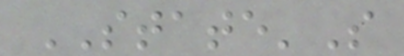STATE'S
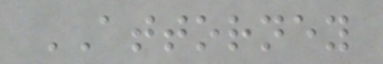ATTORNEY
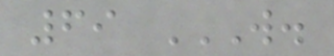69 W.
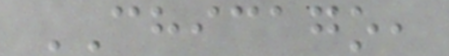CHICAGO,
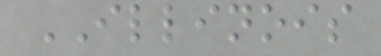ILLINOIS
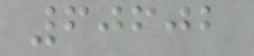60602
